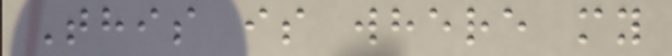This is where my
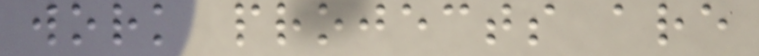work projects are
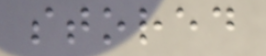stored
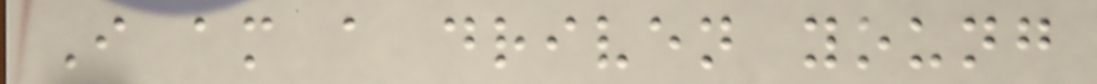I am a driven young
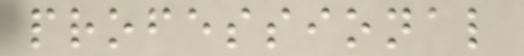professional
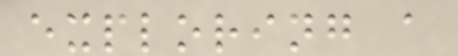exploring a
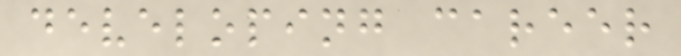developing career
